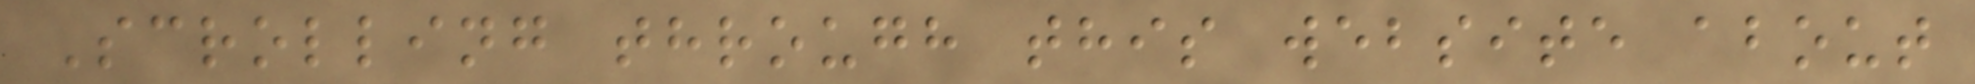Scrolling through this website about
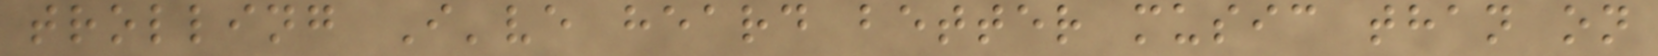trolling I've heard better music than on
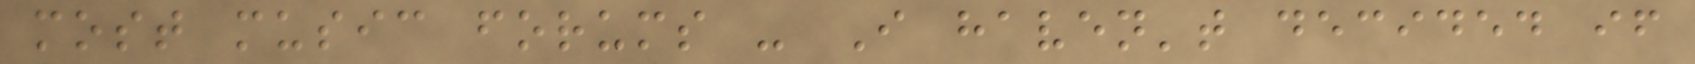most music forums - I haven't decided if
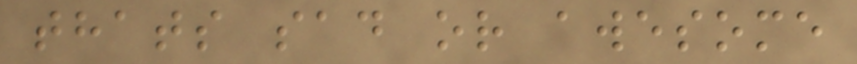thats sad or awesome
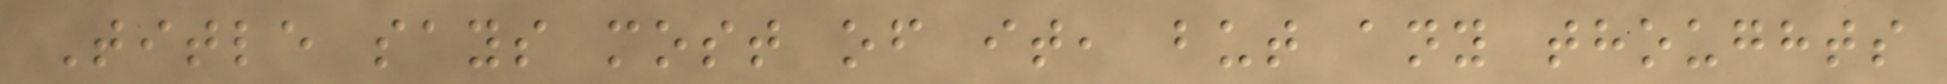Title says most of it, but any thoughts
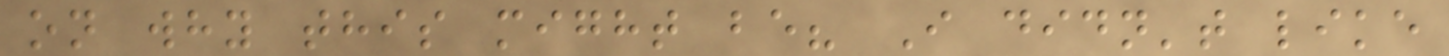on why this might be? I didn't like
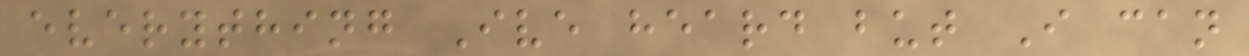everything Ive heard but I can
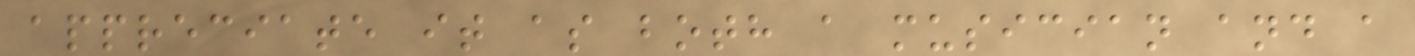appreciate it as both a musician and a
